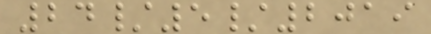24/5/2019
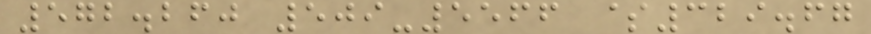572.260 509-5566 $329.67
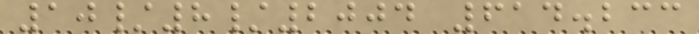10/8/2004 614.233
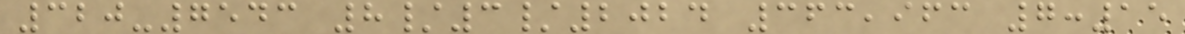320-7543 8/3/2024 363,963 7:15
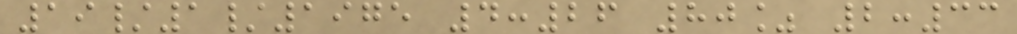19/1/1975 4:26 80% 2:33
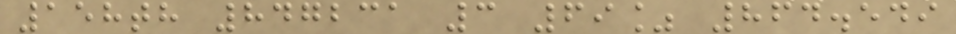158th 847231 3 69% 864.549
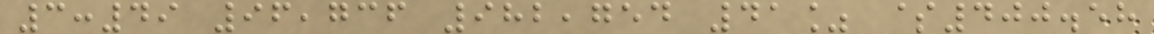3:49 96,736 982,754 41% $400.58
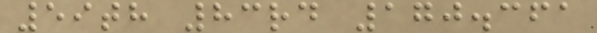59th 83rd 170.361
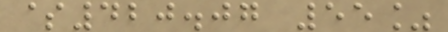$420.07 55%
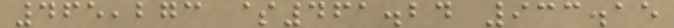465,273 $461.24 933.15
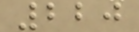220
